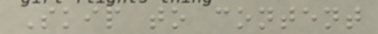Skip to content
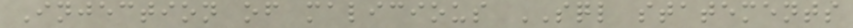Injection of malicious SQL statements
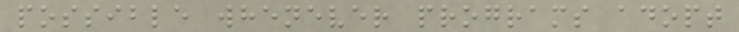possible whenever programs adopt
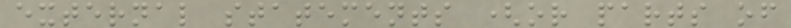external statements (or parts of
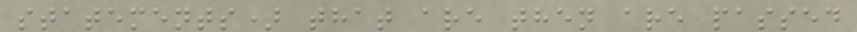statements) that are then are passed
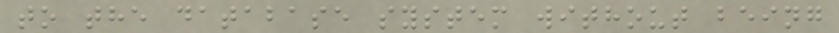to the database system without being
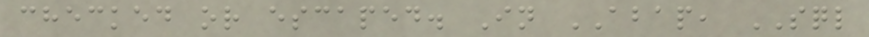checked or escaped. In ABAP, SQL
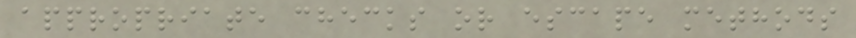appropriate checks or escape methods
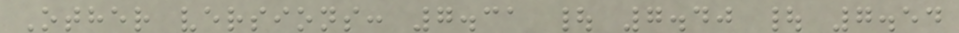Other versions: 7.31 | 7.40 | 7.54
